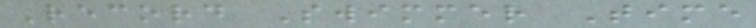Record Swimmer Time
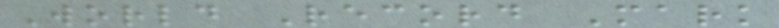World Record Mark
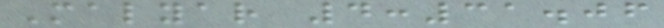Malyar 4:31.06
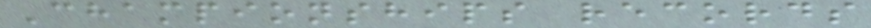Championships records
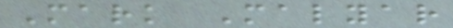Mark Malyar
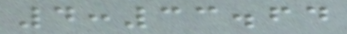4:33.64
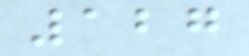127
